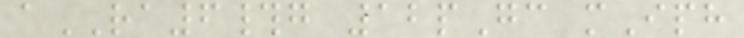aRA6#g 12pGc mIph
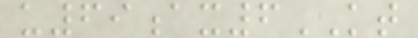u69ax6KT
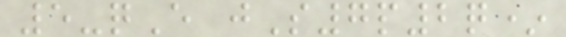5-qE jS7p2q*
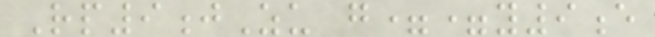Rp9jZu g==y9e
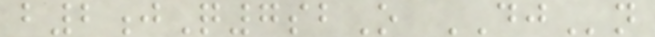b2jQ7sbO DJn
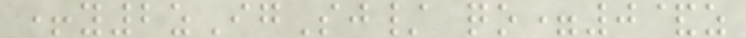+y2zIgSj/ qo=0&z
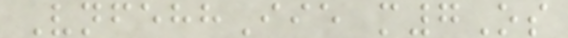VnfehhIie m7Os
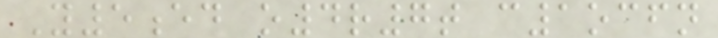Y5ed o4r7t c1ocfn
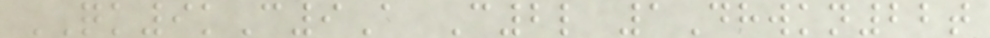QK9kC9A C2l 1Dhwkn22t
